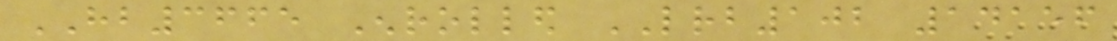HB3665 Enrolled LRB102 14156
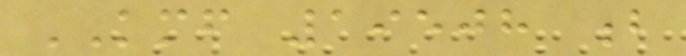KMF 19508 b
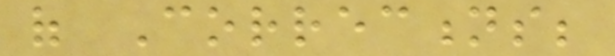of Corrections;
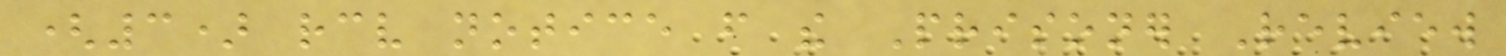(3) receive notice from the Prisoner Review
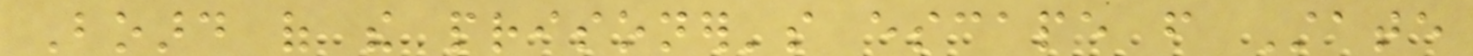Board of the prisoner's escape from State
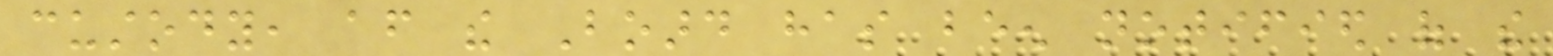custody, after the Board has been notified of the
